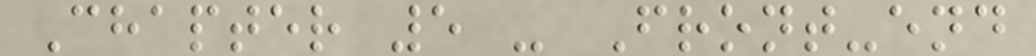Chapter 5 - Front-end
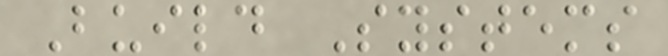Build Systems
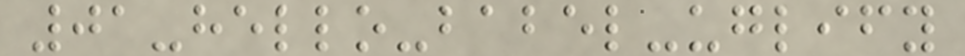01-hello-babel-uglify
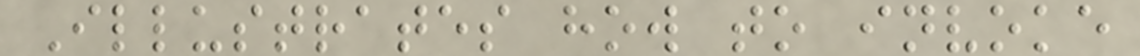Illustrates how to invoke
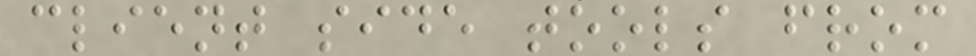client side tools from
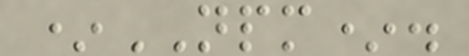*NPM*.
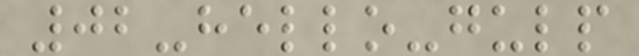02-hello-gulp
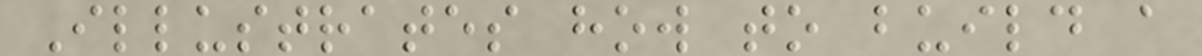Illustrates how to build a
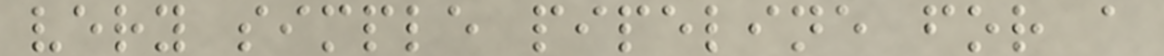very simple pipeline for a
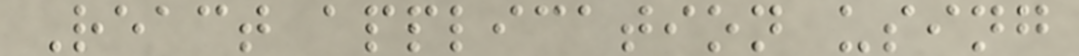React application using
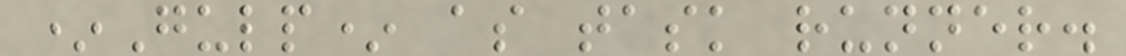*Gulp* as task runner.
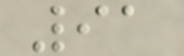91
